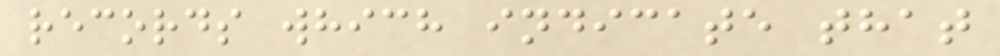records which indicate that
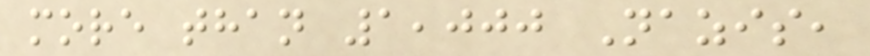more than 1,000 Nazis,
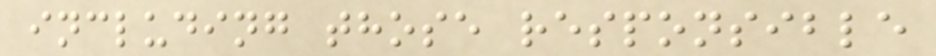including those responsible
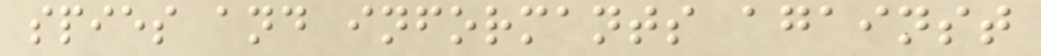spies and informants against
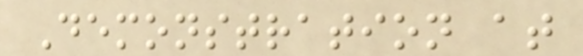Demonstration at
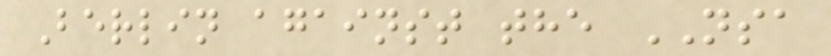Berlin against the NSA
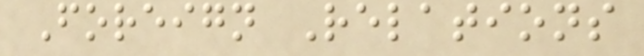Foreign Relations
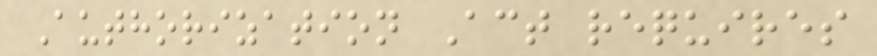Authorization Act requires
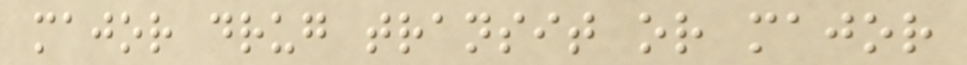major drug transit or major
